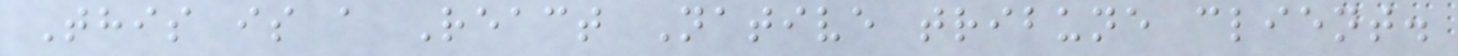This is a React Native tribune client.
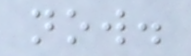now.
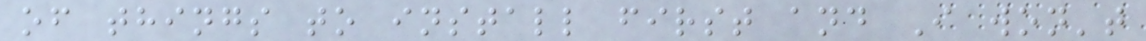of things to install first and I won't
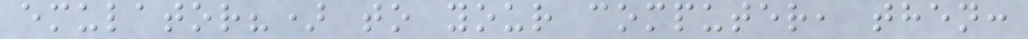emulator?) to your computer, then:
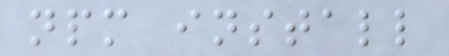npm install
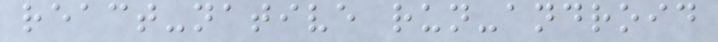react-native run-android
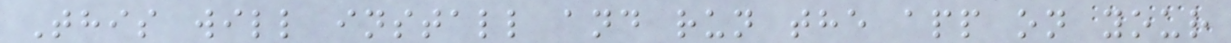This will install and run the app on your
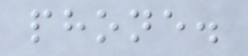phone.
